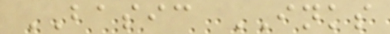BASIC INKS
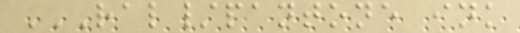RAL/PANTONE INK
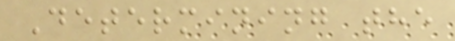Determining the
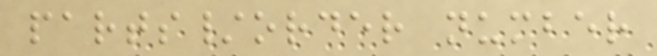parts/order number
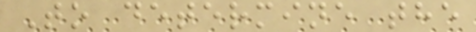To determine the
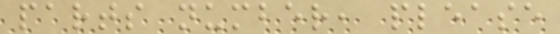parts number, please
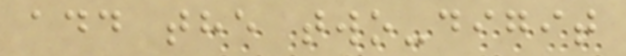add the two-digit
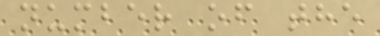number of the
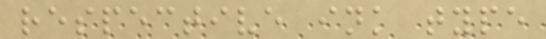respective ink type
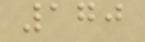170
